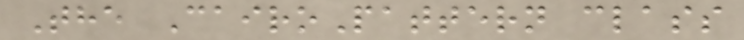The CairoPattern class
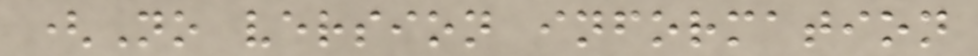(No version information
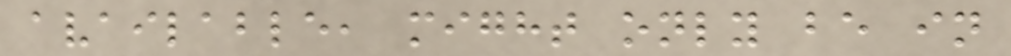available, might only be in
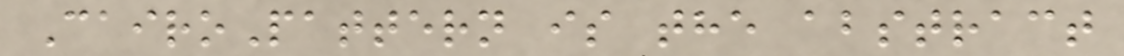CairoPattern is the abstract
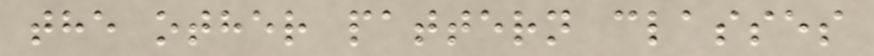the other pattern classes
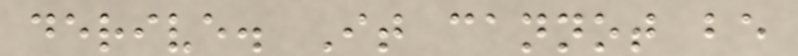derive. It cannot be
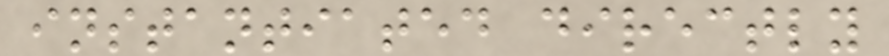instantiated directly
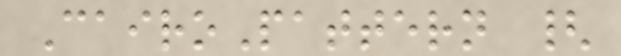CairoPattern {
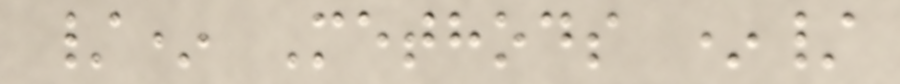/* Methods */
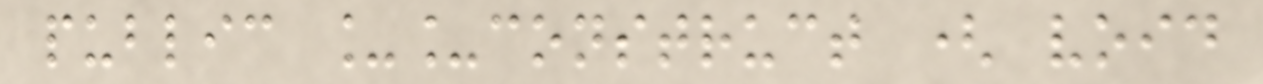public __construct ( void
